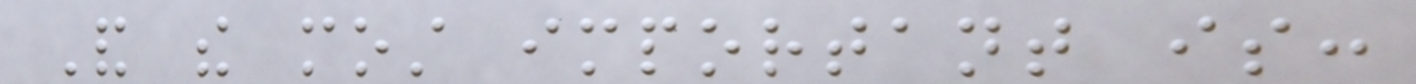And the most important is:
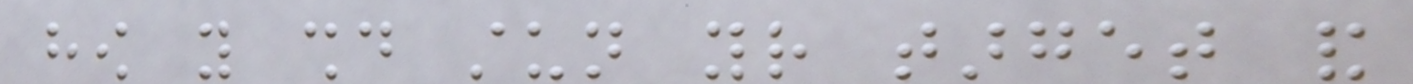how you should stun your target and
